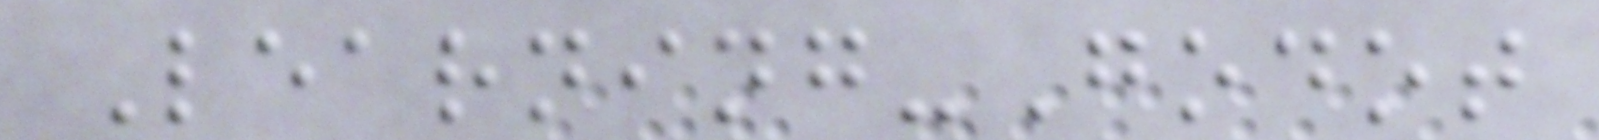Learning-Godot
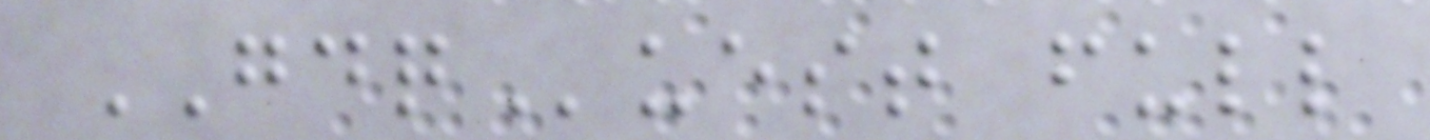GDQuest full
